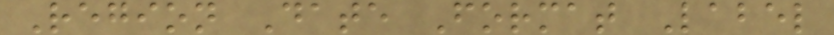Region Date Format Label
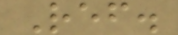Ref.
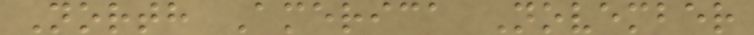North America November
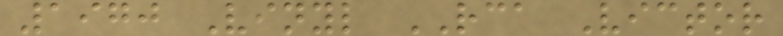1970 Vinyl RCA Victor
